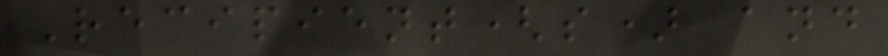Recipient(s) and
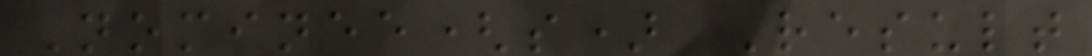Nominee(s) Result
